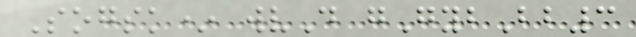Sogsk* wvD gGybBb3
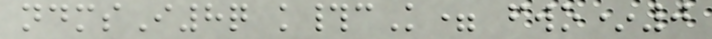ndmsI8q k#cK= fwo*0
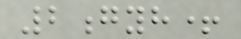2gyh+
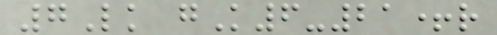7Lk gK6-21+r
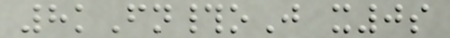8kFn#oJ x0s
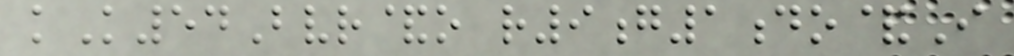kK54Bvr&o r9g1do&I
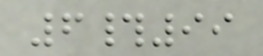6#99
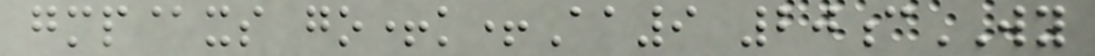gmp@xs go+k+Aa9 20cWY
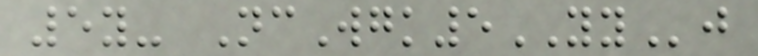5y- NcWgk5YYj
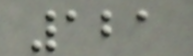121
